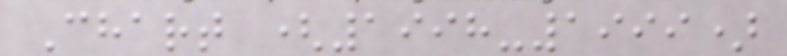Chart (1998-1999)
